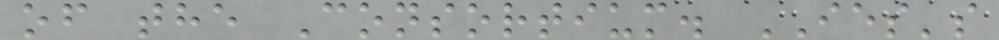of the Consortium. IES's
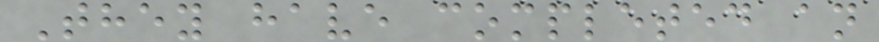They have completed an
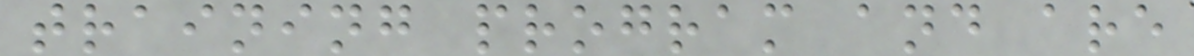training program and are
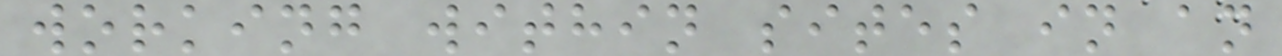working within sites in an
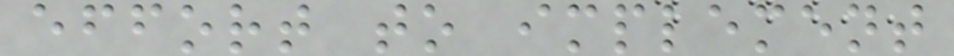effort to implement
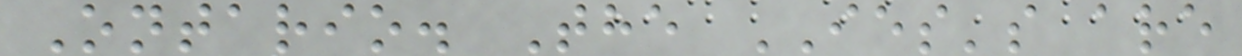Ontario. The IES's are
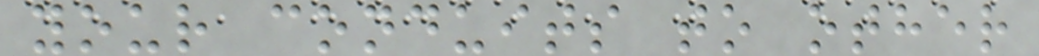your conduits to other
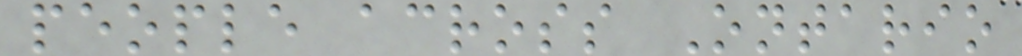people across Ontario
